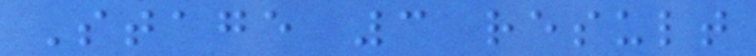Stage 3 result
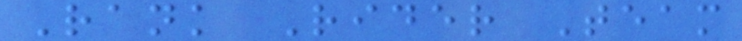Rank Rider Team
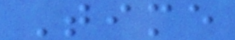Time
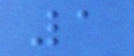1
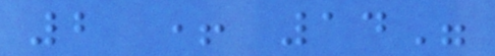2 + 14"
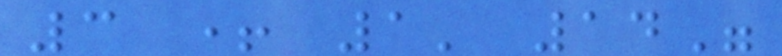3 + 1' 14"
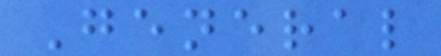General
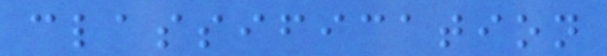classification
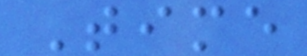Time
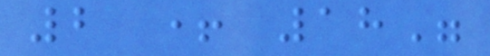2 + 18"
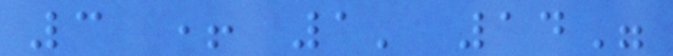3 + 1' 14"
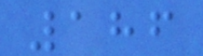186
